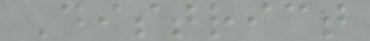District
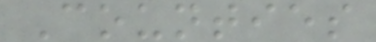Counties
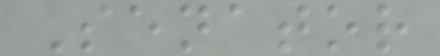Senator
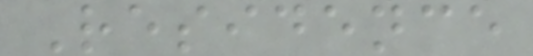Residence
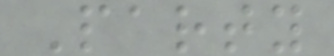Party
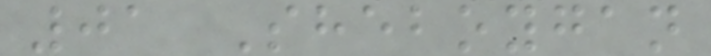01 Sheboygan
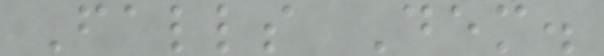Falls Dem.
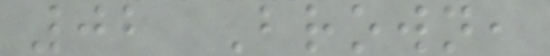02 Brown,
